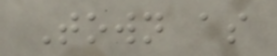Town as
